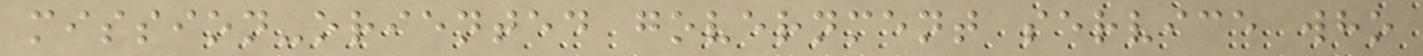mission-oriented government service who
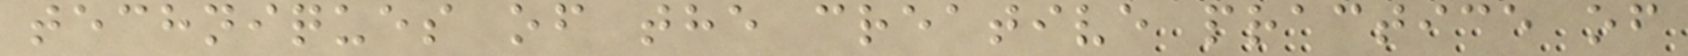techniques of the creative practice of
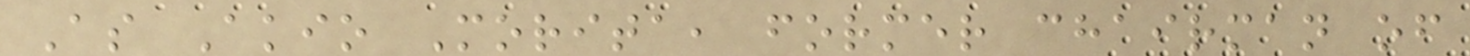As Akio Morita, former chairman of
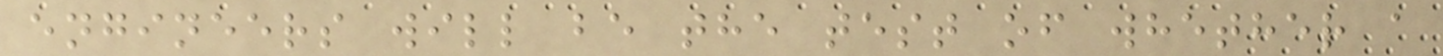engineers will be the test of whether a
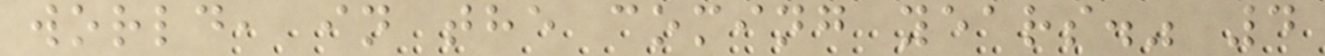world, in the coming years." 4
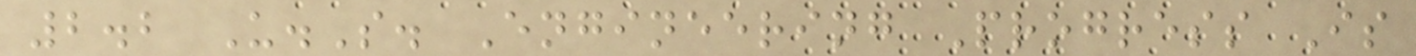2.2 U.S. Engineering Progress Is
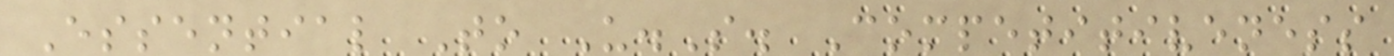Essential To U.S. Competitiveness
